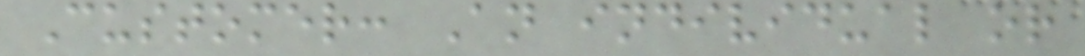Customer: An individual or
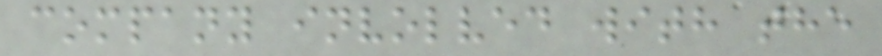company involved with the
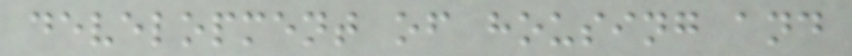development of housing and
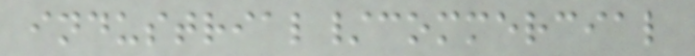industrial/commercial
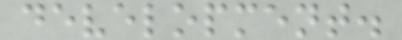development.
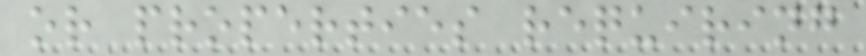or properties requiring
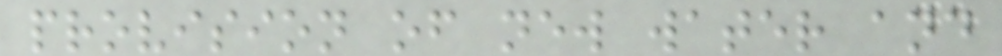provision of new water and
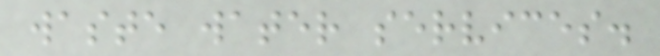waste water services.
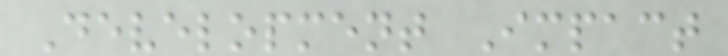Development Impact
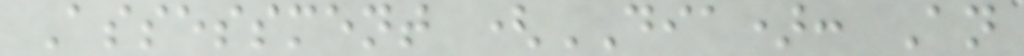Assessment (DIA): An
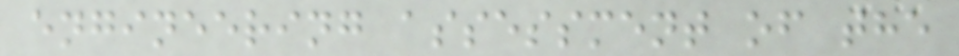engineering assessment of the
